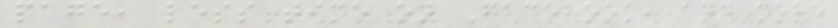page, less time on Facebook, and more
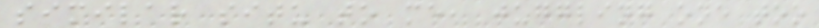similar situ to me, juggling one too
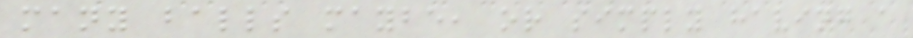many balls maybe, or simply having a
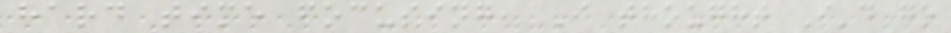hard time focusing, I thought I'd go
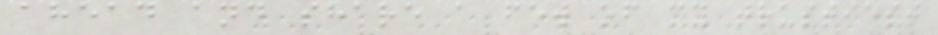ahead and share a few of my trustiest
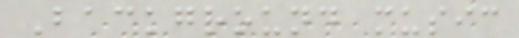Background music
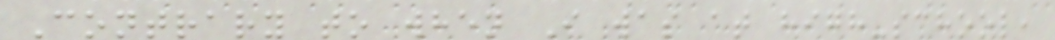Contrary to when I was at high-school,
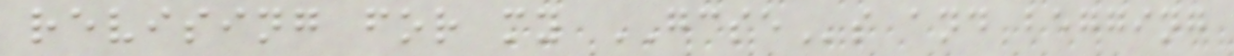revising for my GCSEs and begging
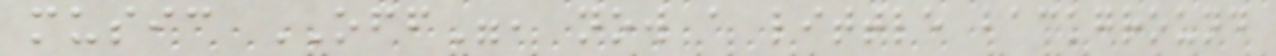music OFF", now a little background
